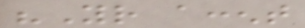"Your accent
